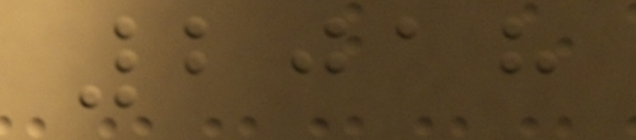2018
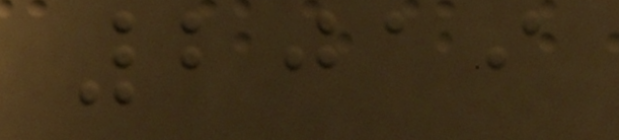2019
